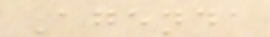Agenda
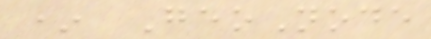* GeoNode
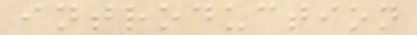introduction
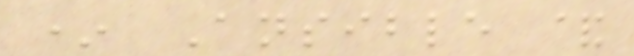* Ansible &
